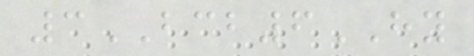3BCB6HY
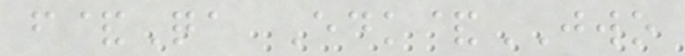f&Qa Edk&JWO
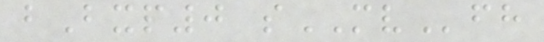bBxp0 sMVfh
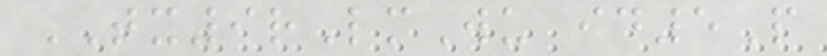TX9rLmWu id5P
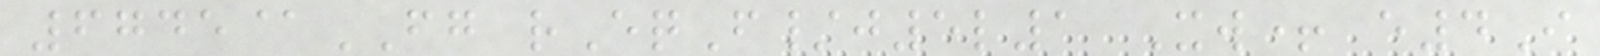6745@FG rEqF/j5l1 Xw+ e4I
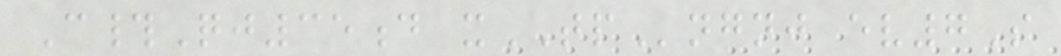C#Qj35d xTPngnj ev7S
